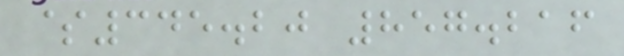$345.20 857.216
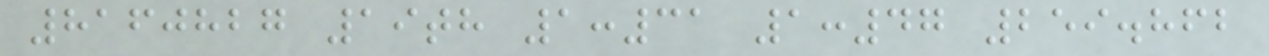8160827 19th 1:31 1:47 259.862
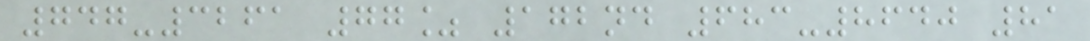747-3261 77% 172nd 683-8640 81
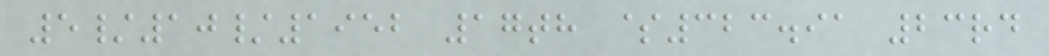5/10/1952 17th $323.91 23rd
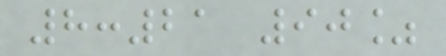8:21 90%
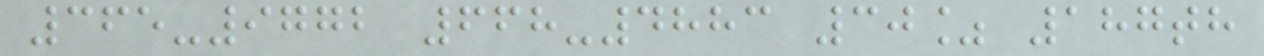365-9772 668-4883 30% 187th
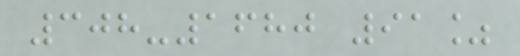308-1680 91%
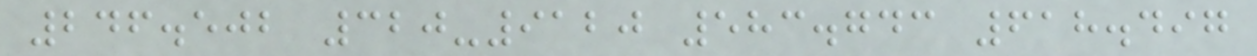246.502 320-9120 583.743 618.497
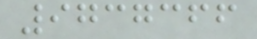9737366
